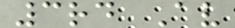3rd Av
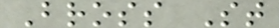Bross St
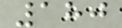180
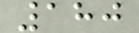180
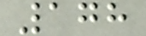178
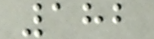182
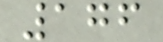176
